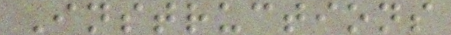Instructions
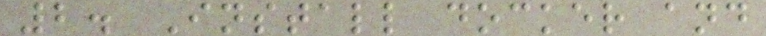2. Install docker and
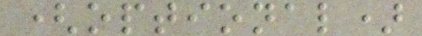(optional)
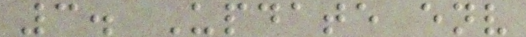3. Update env
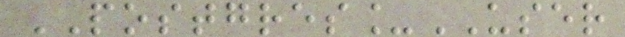POSTGRES_USER
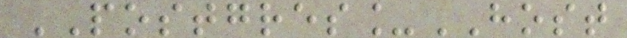POSTGRES_HOST
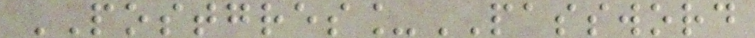POSTGRES_PASSWORD
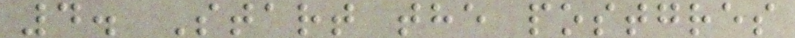4. Start the postgres
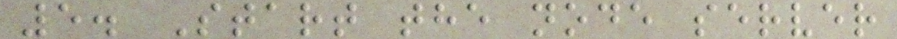5. Start the node server
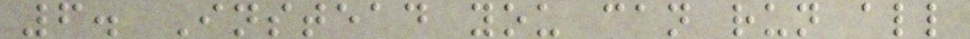6. Instead you can run all
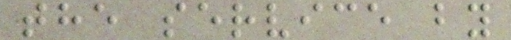the service by
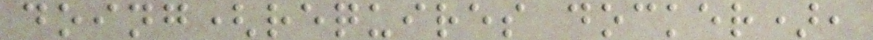doing(requires docker),
